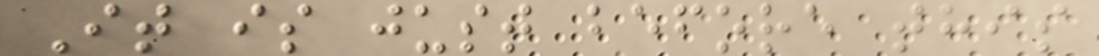It is just before this
